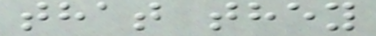that they
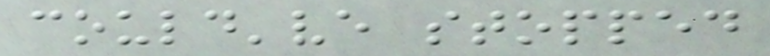could've stopped
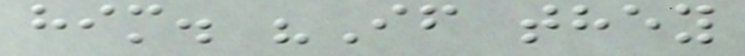him. "If they
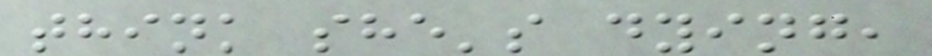think she's dying,
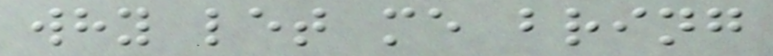why let me bring
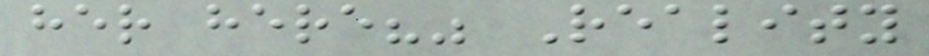her here?" Reality
